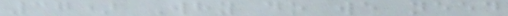37) Why do we need
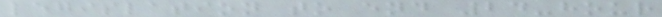legislation to end 24-hour
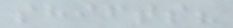shifts?
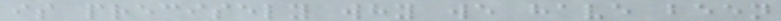is precisely why we have been
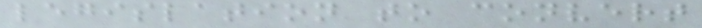legislation to convert
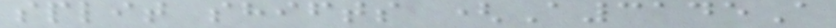split shifts (A3145A
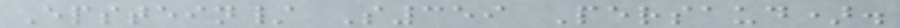Epstein/ S359 Persaud).
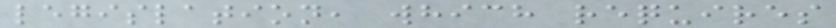legislation, which requires
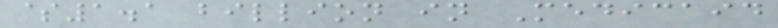$1.1 billion in Medicaid
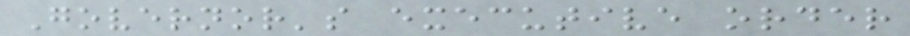Governor's executive order
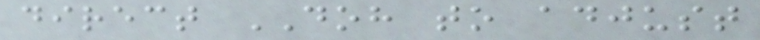direct DOH to adjust
